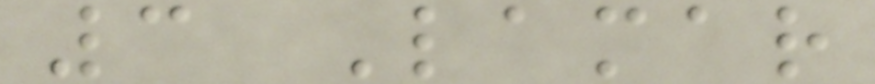3 Lamar
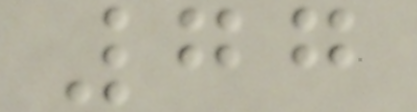77
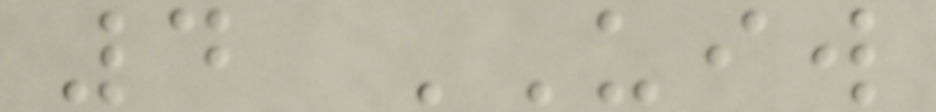4 UIW
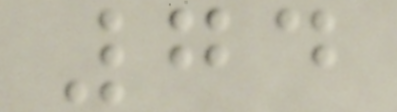74
